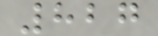827
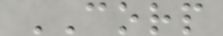CORP
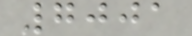7001
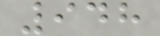948
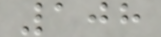108
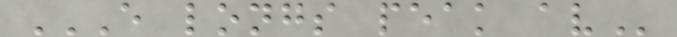E LONGS PEAK AV
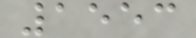1553
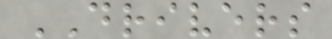DRIVERS
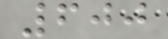600
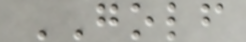GOLF
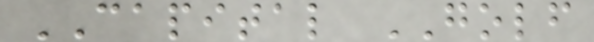CAPITAL GOLF
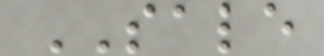SALE
